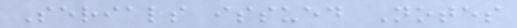Serials issued Notes
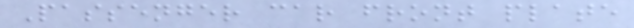Passenger car front plate
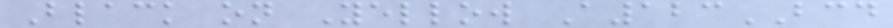Black on Yellow A123BCD
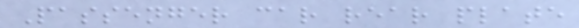Passenger car rear plate
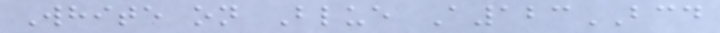White on Blue A123BCD
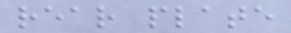rear plate
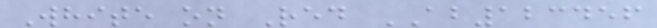White on Red AB123456
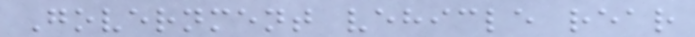Government vehicle rear
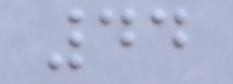44
